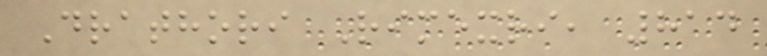Drathori Rimexri, 814
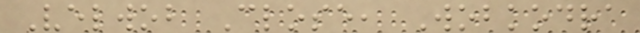Velwob Close, Wobkodra
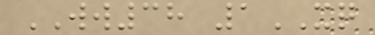WW38 1XQ
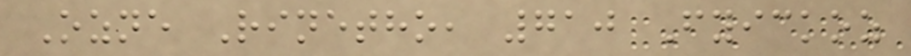Ozne Rinetho, 710 Fyickoz
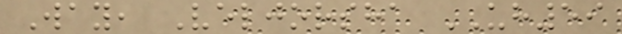Way, Veljorsha UH59
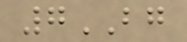7BG
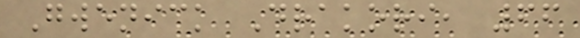Gwenick Drakori, 66
